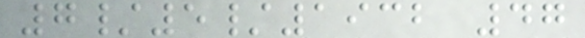7/5/1932 47
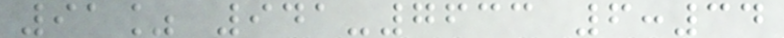91% 941-7633 6:34
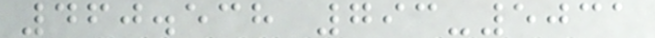460.538 793-5031
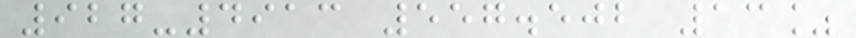927-4913 557.502 13%
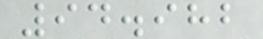94.982
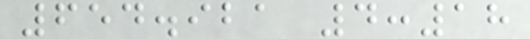654.921 4:18
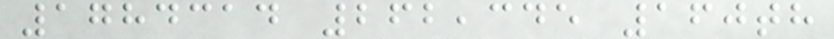1784314 262,345 160th
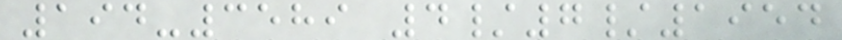194-3589 4/7/1954
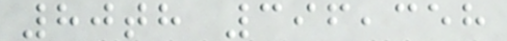80th 396,358
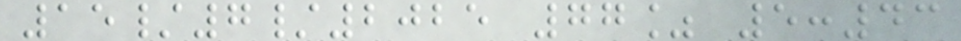15/7/2025 77% 5:43
